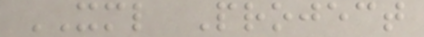XML Project
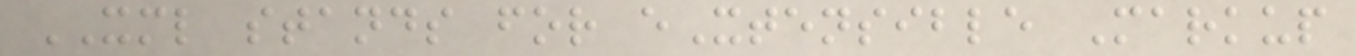XML stands for eXtensible Markup
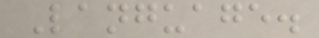Language.
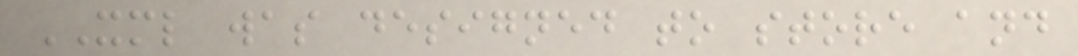XML was designed to store and
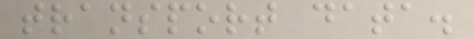transport data.
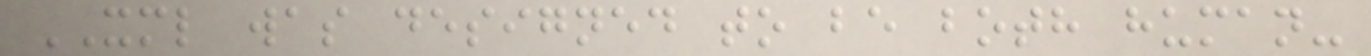XML was designed to be both human-
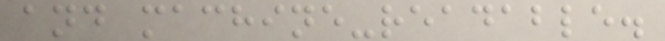and machine-readable.
